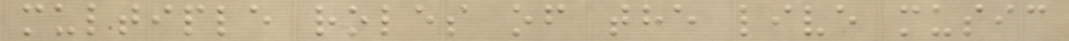multiple roles of the live music
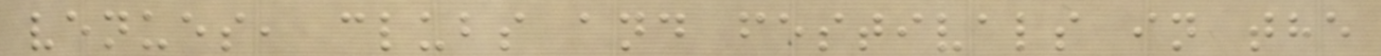venues, clubs and festivals in the
